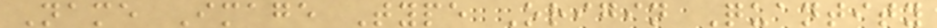Name Image Type Origin Quantity
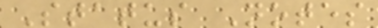Status Notes
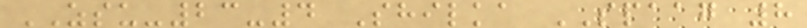ZSU-23-4 Shilka SPAAG 8
